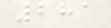281
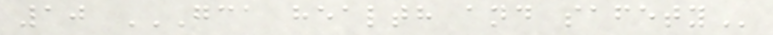10 GCA HEALTH AND SAFETY
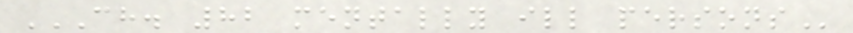CH. 82 MENTALLY ILL PERSONS
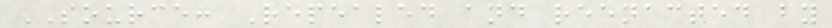SOURCE: Repealed and reenacted by
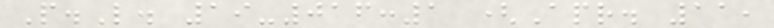P.L. 19-016:1 (Apr. 11,
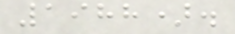1988).
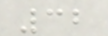32
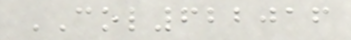COL622016
